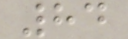84
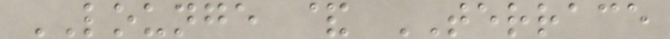LOUNGE & TERRACE
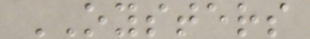OYSTERS
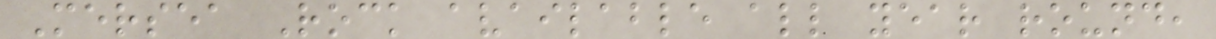Mersea Rock available all year round,
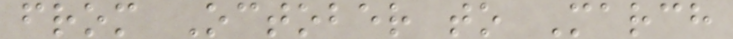from October to March
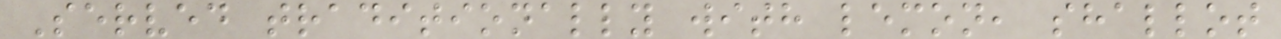Served traditionally with lemon, shallot
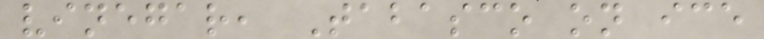vinegar, Tabasco on ice
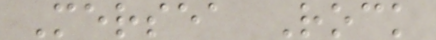Mersea Rock
